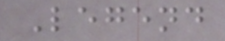Legend
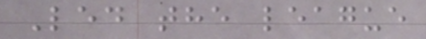Led the league
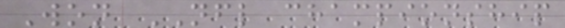Won NFL championship
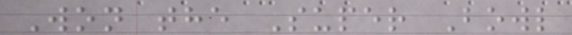Won the Super Bowl
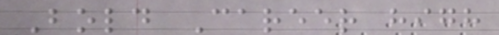Bold Career high
